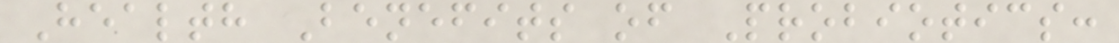Health Benefits of Probiotics:
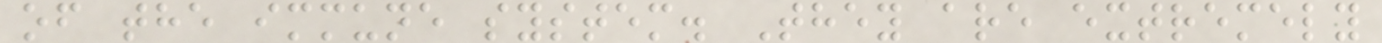of the immune system. They are extremely
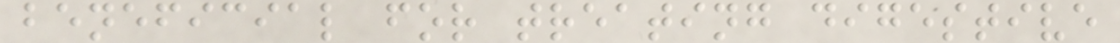beneficial for treating digestive
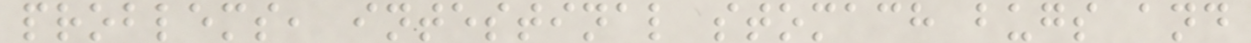problems, intestinal stomach bugs and
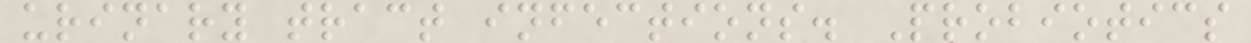urinary tract infections. Probiotics
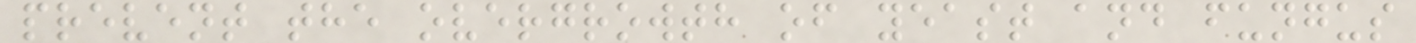prevent the overgrowth of yeast and fungus
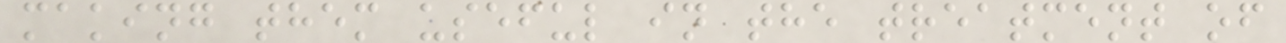making them useful in the treatment of
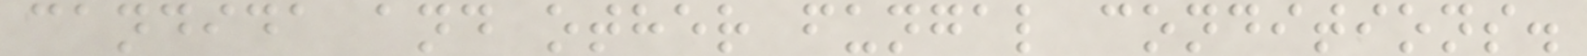candida and other fungal conditions.
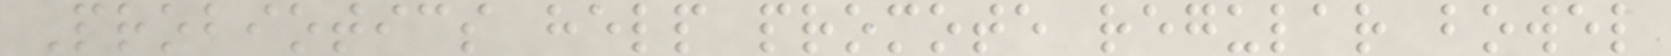Probiotics help promote regular bowel
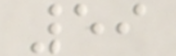59
